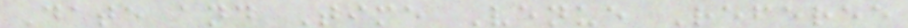Date and Time Venue Referee
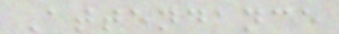Attendance
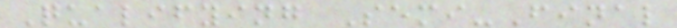Qualifying Semi-Final
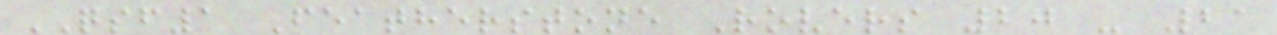QSF1 Featherstone Rovers 20 - 21
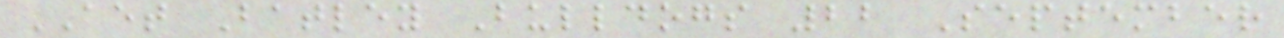AET Batley Bulldogs 22 September
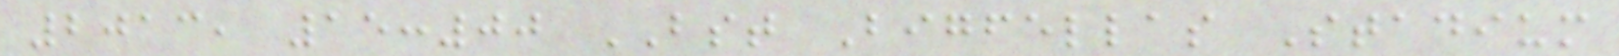2013, 15:00 BST Bigfellas Stadium
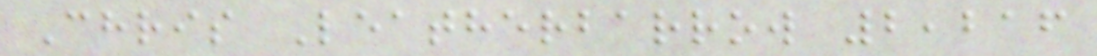Chris Leatherbarrow 2,216
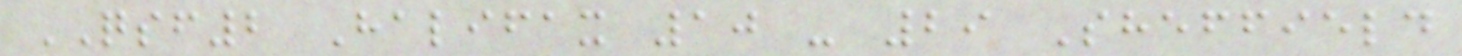QSF2 Halifax 10 - 29 Sheffield
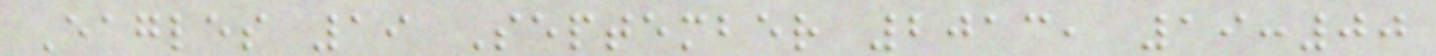Eagles 19 September 2013, 19:00
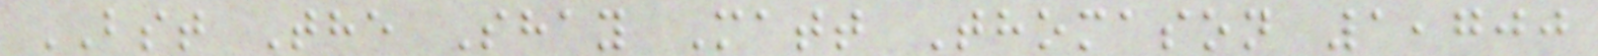BST The Shay Matt Thomason 1,700
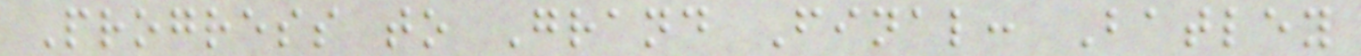Progress to Grand Final: Batley
